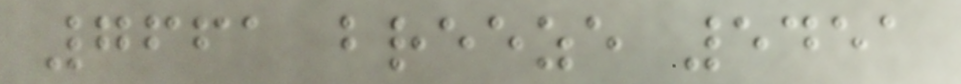7661 breeze 5451
